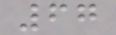67
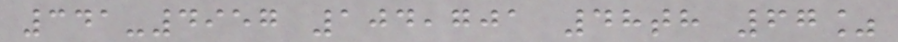341-4957 104,701 48th 67%
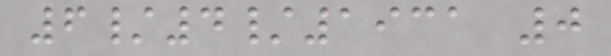6/4/1931 0
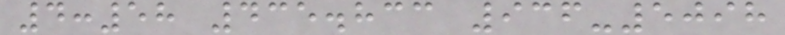4:58 435.833 936-5098
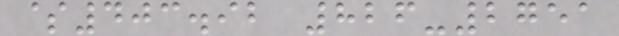$403.92 826-2751
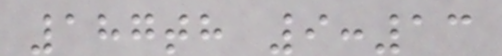187th 9:13
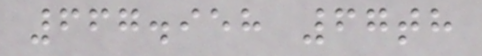667.958 67th
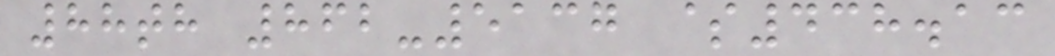88th 862-5137 $438.13
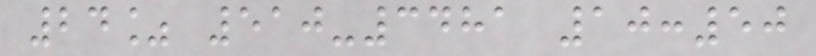24% 510-3481 10:50
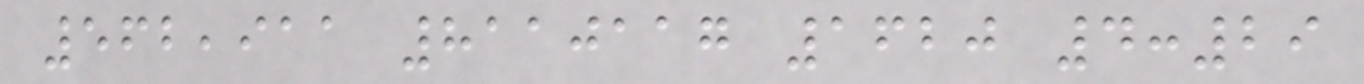562,911 8110117 1620 4:29
